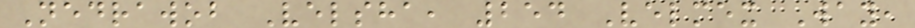Nedrawob Velsha, 254 Velmex Way,
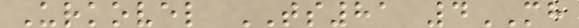Urkovel TS81 4MH
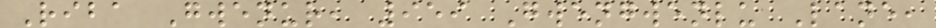Riba Gwenur, 959 Gwengwenlu Lane,
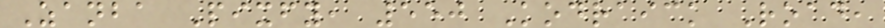Zanba Pixfy, 550 Kodraick Road,
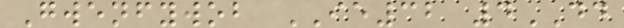Gwenfywob IE32 4DD
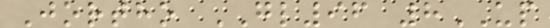Jortho GL96 8UP
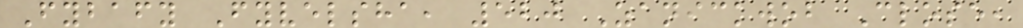Fybafy Fyvelsha, 520 Zanickwob Close,
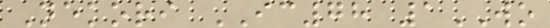Nekori IC78 1WO
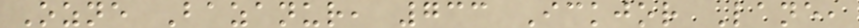Ozne Bazanur, 733 Ickjor Lane,
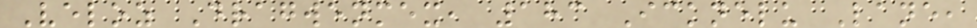Veloz Dragwenmex, 183 Icknelu Lane,
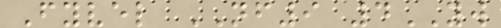Fyvel NF9 4YW
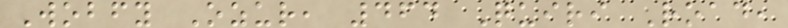Wobfy Ozur, 464 Quiri Road,
